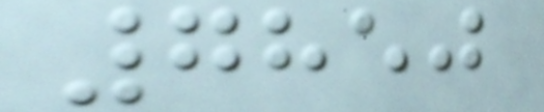7850
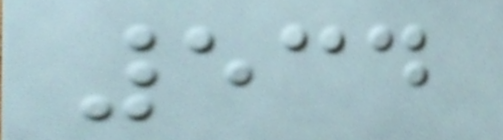534
